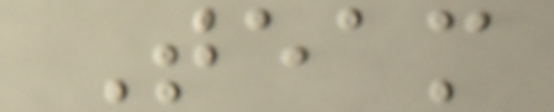Team
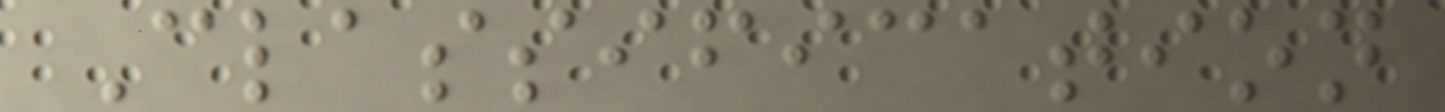Classification
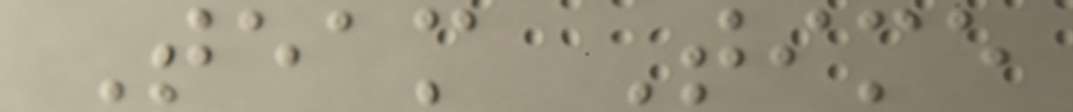Team Time
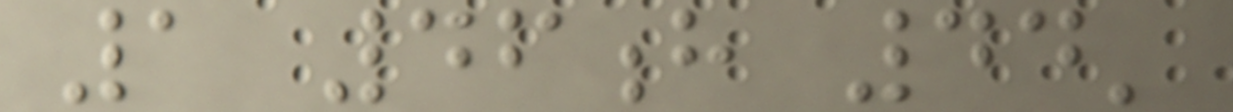1 46h 44'
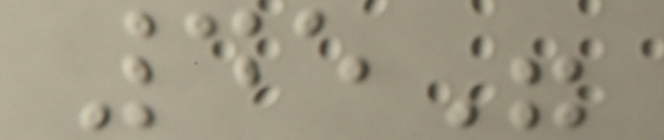45"
